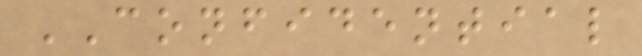CONFIDENTIAL
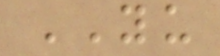YU
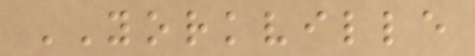YORKVILLE
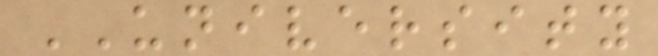UNIVERSITY
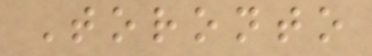Toronto
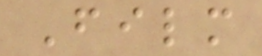Film
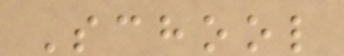School
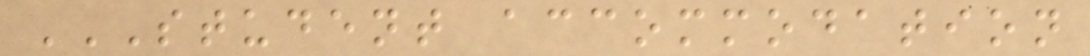STUDENT ACCOMMODATION
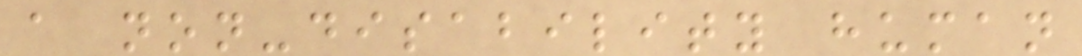a non-disability human
